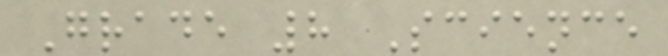Grade 8 Science
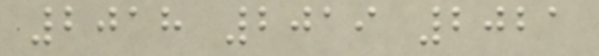2018 2019 2021
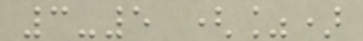3-5 (%)
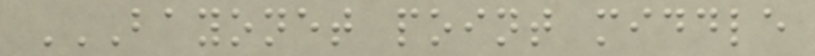BAYONET POINT MIDDLE
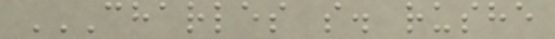CHARLES S. RUSHE
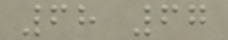68 67
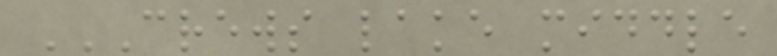CREWS LAKE MIDDLE
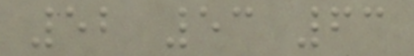52 53 63
